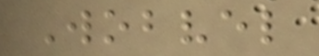Wobvel
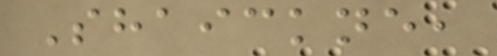Shaickne,
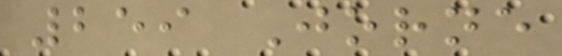259 Jorne
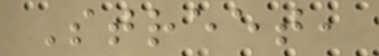Street,
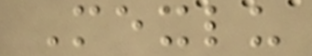Mexlu
